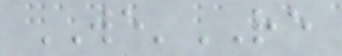WE'RE
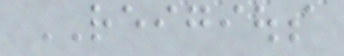REIGIOUS
